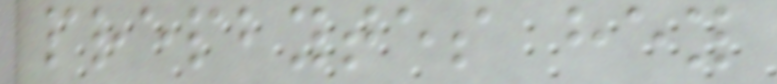prepbytes hey
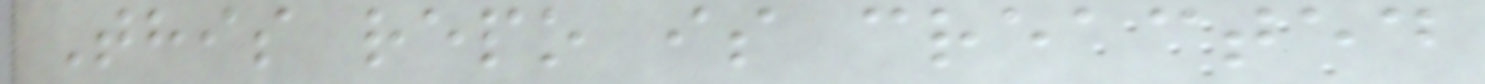This repo is creacted
